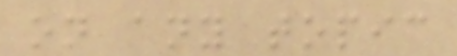on any topic
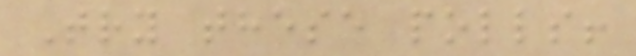Try these polls!
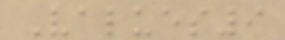Values9
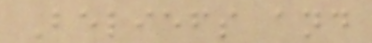Beliefs and
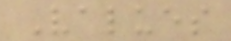Values
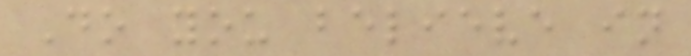Do you believe in
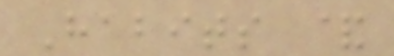Habits &
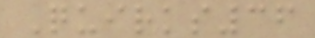Quirks36
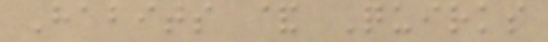Habits & Quirks
